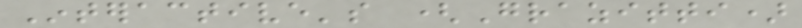Interactive's (Grazitti)
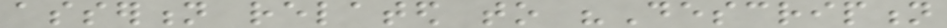assertion related to "Description
